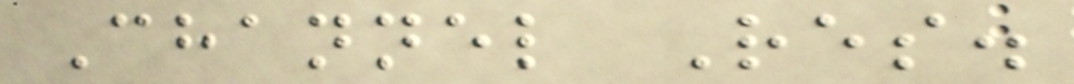Channel Res.
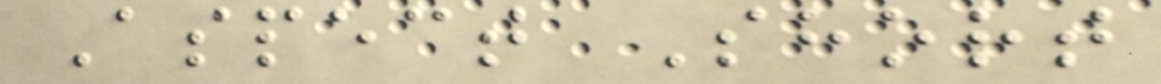Aspect Short
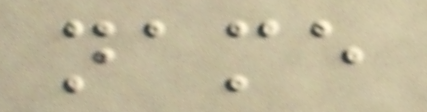name
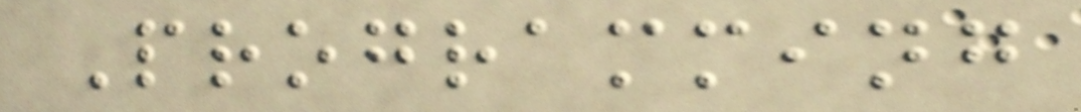Programming
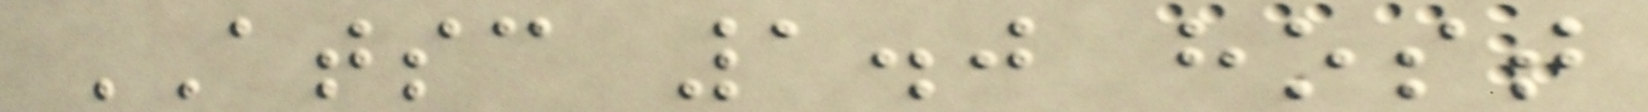ATSC 1.0 host
